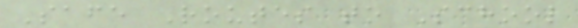Safe Routes to School
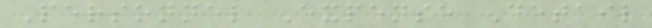Personnel Expense Detail
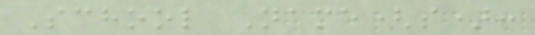School Name(s):
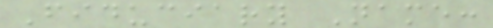Fiduciary Name:
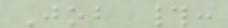Job #:
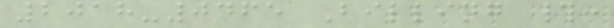2018-0465 Billing #:
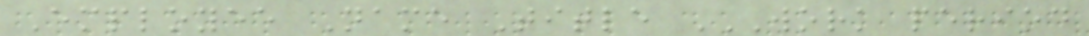Employee Name Title WORK PERIOD
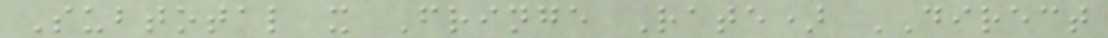Subtotal x Fringe Rate) DIRECT
